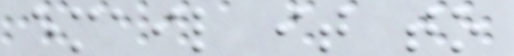email it to
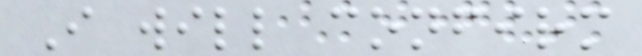I will confirm
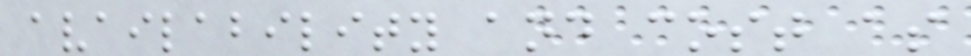availability and cost as
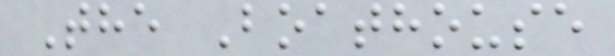The Boathouse
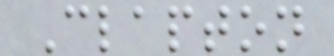Clapton
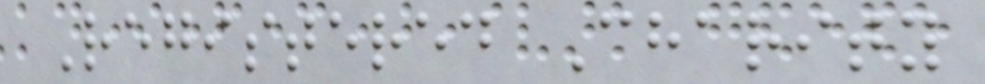Registered Charity
